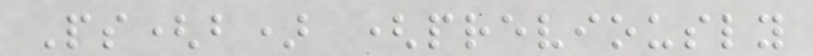Ps(b) (previously
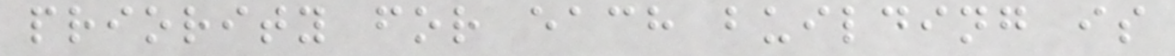priority for each building is
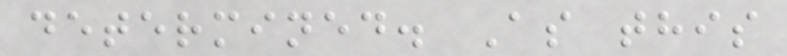determined. As this
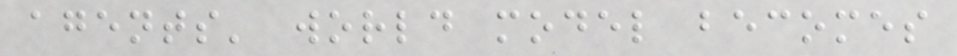agents' world model becomes
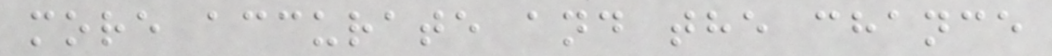more accurate and the chance
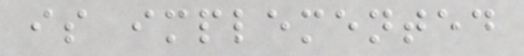is implemented
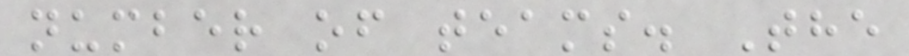number of teams. The
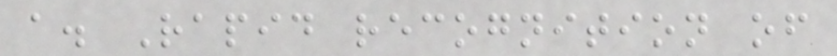a. Rapid recognition of
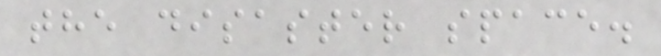the disaster space.
